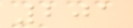201
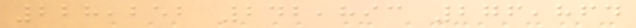228,252 242,893 276,864
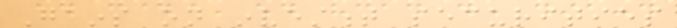Gains on investment securities
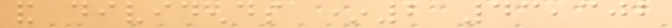and dividends *2 43,302
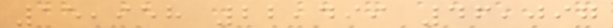15,958 22,499 46,097
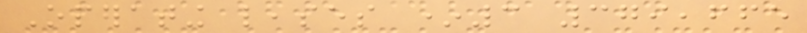Operating leases *3 379,665
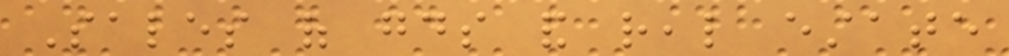Sales of goods and real estate
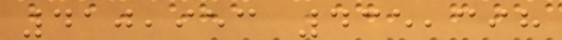410,953 435,398
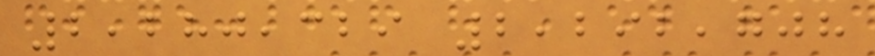2,280,329 2,292,708
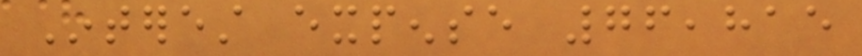Interest expense 76,815
